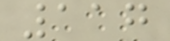117
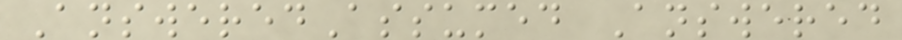AnsweredAssumed Answered
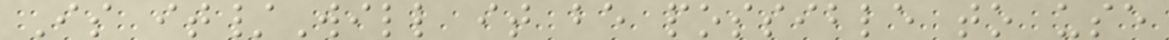Is it/Will it be possible to use
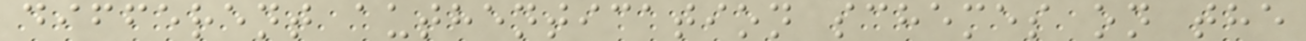different authentication schemes on the
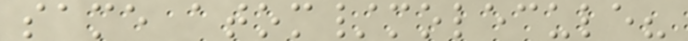same atom/molecule?
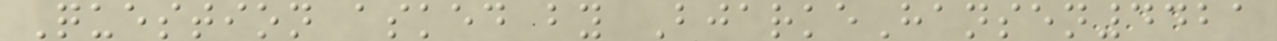Question asked by BjarkeHansen4421
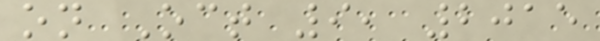on Oct 9, 2015
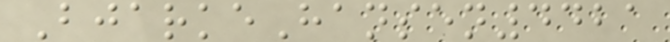BjarkeHansen4421
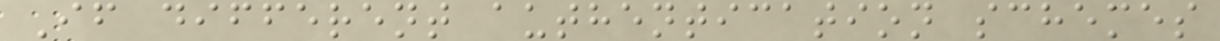If different authentication schemes
